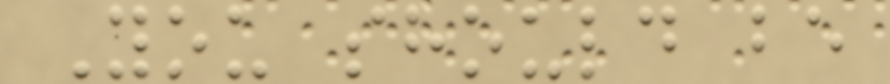You should be
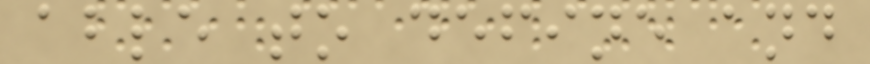able to define and
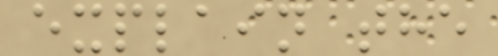explain the
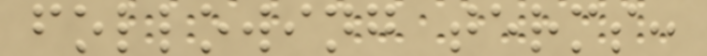following terms:
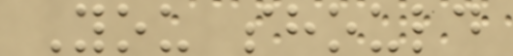You should
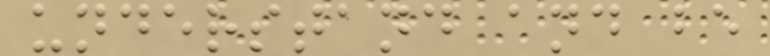understand and be
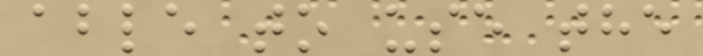able to use the
